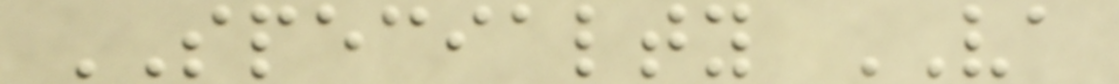SPECIALTY VA
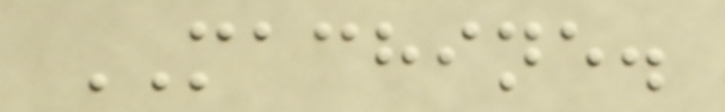MACHINE.
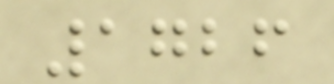1726
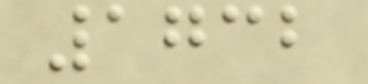1732
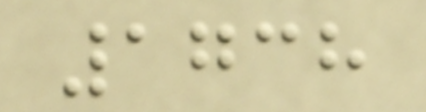1738
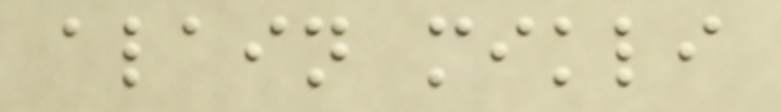alain mikli
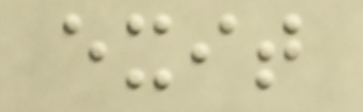exit
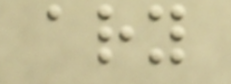ary
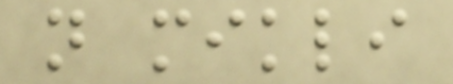n mikli
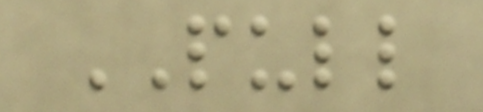PULL
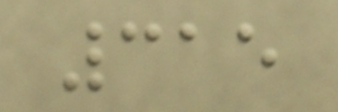315
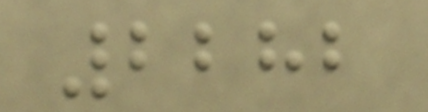2282
